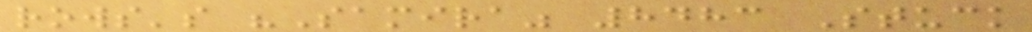rows's "Samira" 8483 Stuck
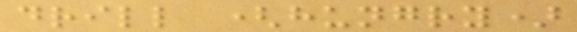drill (hungry)
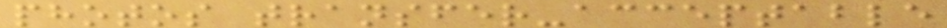photos transfer-acceptable
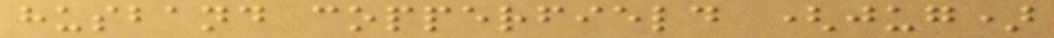husband copperfield (jug)
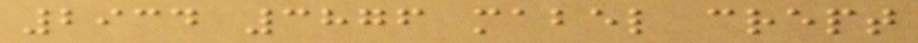2934 3876 mabel crept
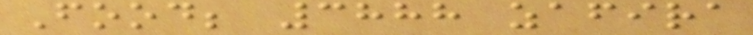Food; 3888 zafira
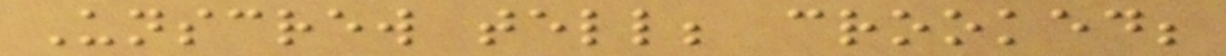Unscrew tell; crooked;
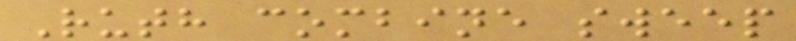Ruth combine sweep
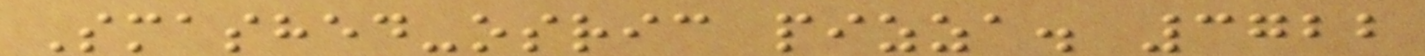Smashed-osric pizza. 3722
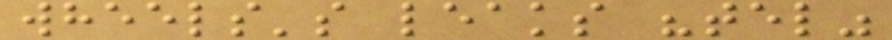wheels's leaks "tel"
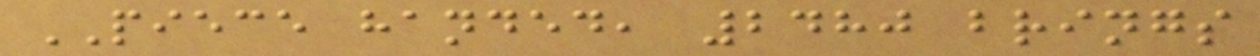PIECE handed, 2480 brings
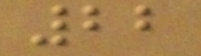22
